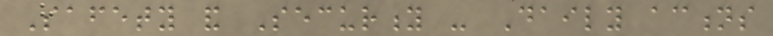Safety and Security - Daily actions
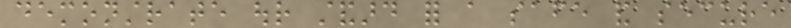demonstrate our standard for a safe and secure
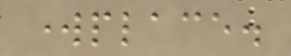workplace.
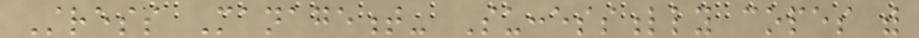Stress Management- Successfully copes with
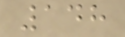148
